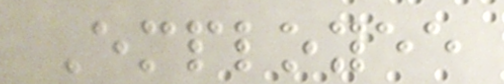Employee
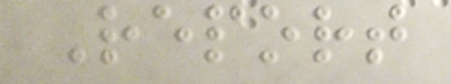Report
